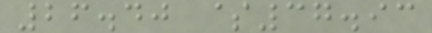26.40 $37.93
